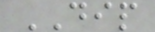DIP
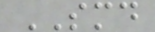SMD
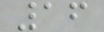16
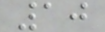10
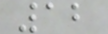12
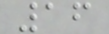16
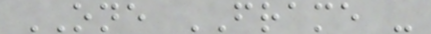ONE FRAME -
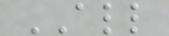ALL
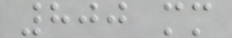800 mm
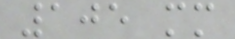105 mm
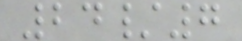24/7
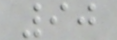90
